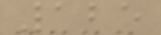125
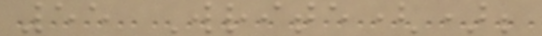55 Write();
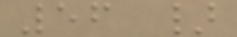56 }
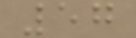57
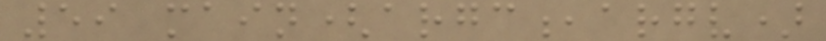59 main(argc,argv)
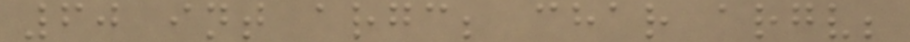60 int argc; char argv;
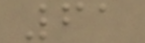61
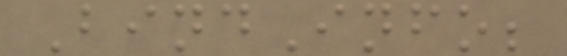BindInfo;
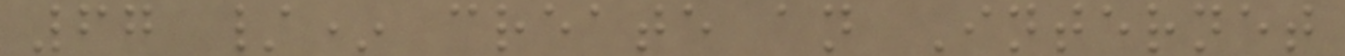67 /* create an Internet
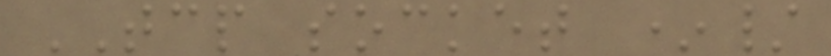TCP socket */
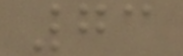73
